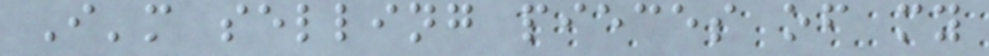I'm selling pieces of my
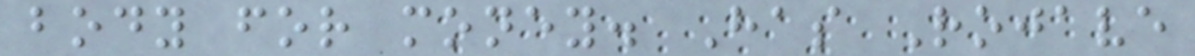body for money. Has Rojave
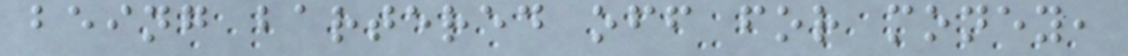being bartered off for money,
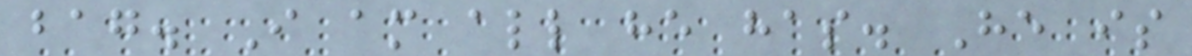bag. I am all he has. He is
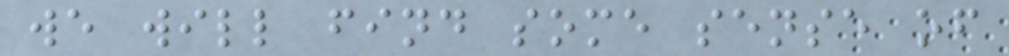we will find some sense of
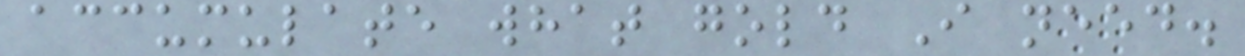accumulate what gold I need.
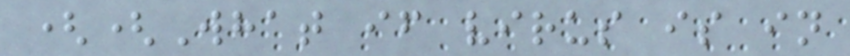((What if virus is in
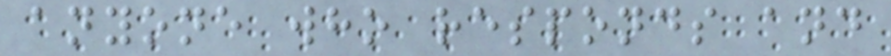anyone who responds and
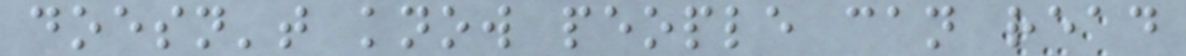doesn't know people can read
